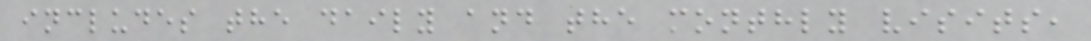includes the daily and the monthly visits,
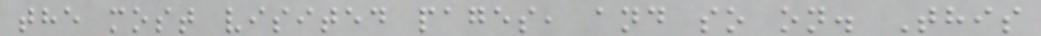the most visited pages, and so on. This
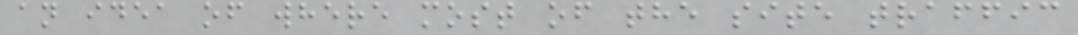an idea of where most of the site traffic
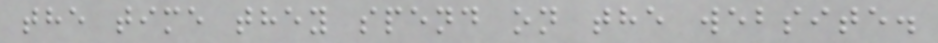the time they spend on the website.
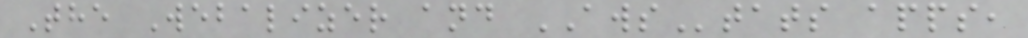The Webalizer and AWStats apps,
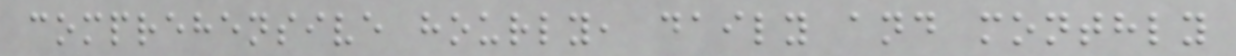comprehensive hourly, daily and monthly
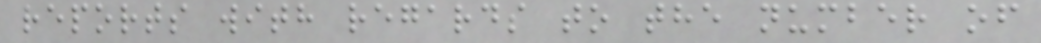reports with regards to the number of
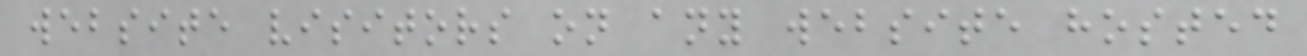website visitors on any website hosted
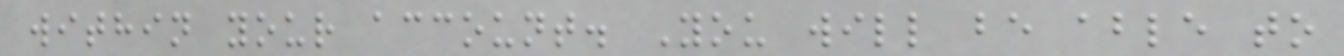within your account. You will be able to
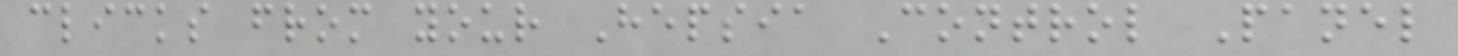clicks from your Hepsia Control Panel
